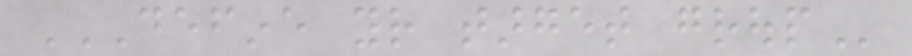DEFINE YOUR TARGET GROUP
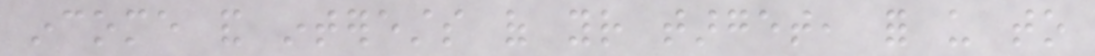income and interests of your target, for us to
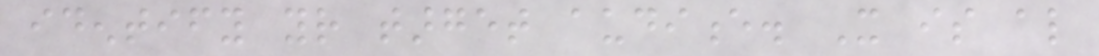identify your target audience. It is also
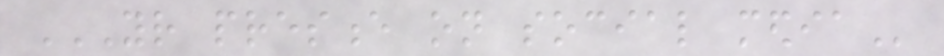YOUR PRESENCE ON SOCIAL MEDIA
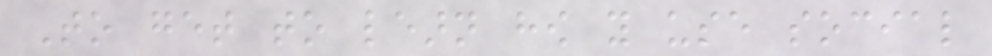To get to learn how you use social
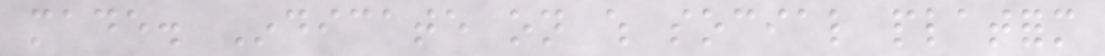made. Indicate on which social platform
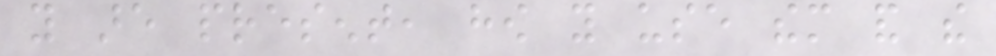you are present, how you use them and the
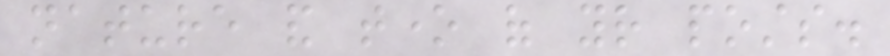nature and tone of your posts.
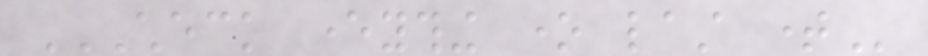CHECK EVERYTHING ONE LAST TIME
